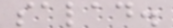salad.
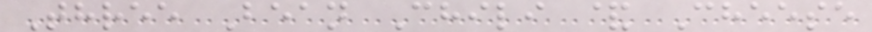Three Bean Chili & Cheese
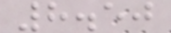8.50
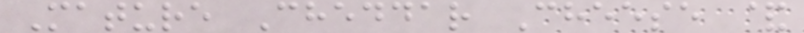Mature Cheddar Cheese &
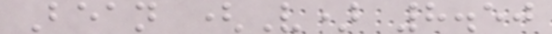Bean (V) 8.50
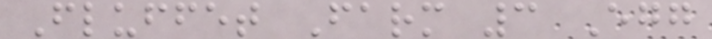Fluffet Farm 3 Egg
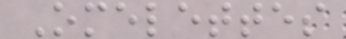Omelettes
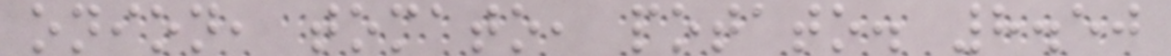onion, tomato, potato. 8.50
